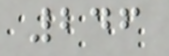246
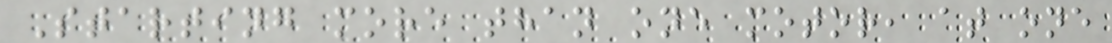Starting more than one motor, at one
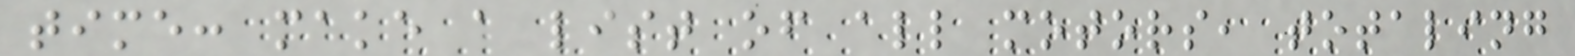time: make a list of all motors, totaling
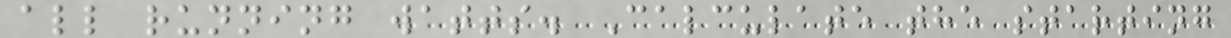all running watts. Calculate the starting
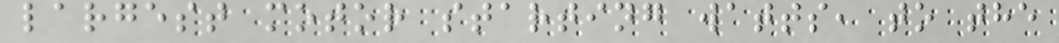largest motor starting watts, to the
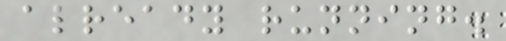already running.
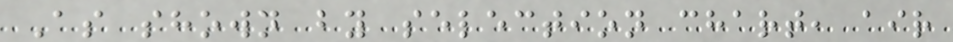As shown by selection chart, air
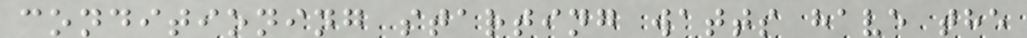conditioning starting watts have the
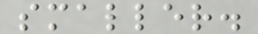smaller.
